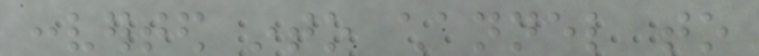converted into channel to
